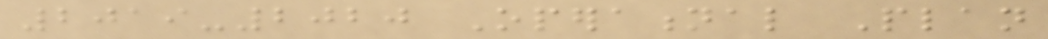2019-2020 Operational Plan
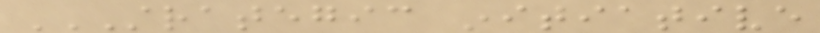STRATEGIC INITIATIVE
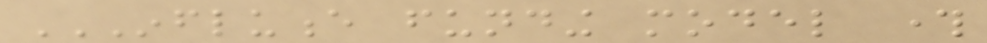INFLUENCE FUNDING MODEL THROUGH
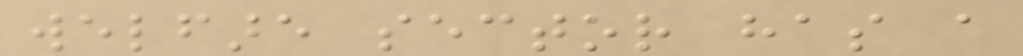welfare sector has a
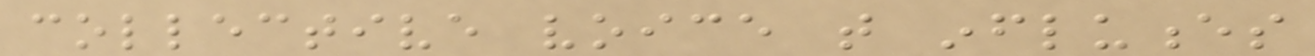collective voice that influences
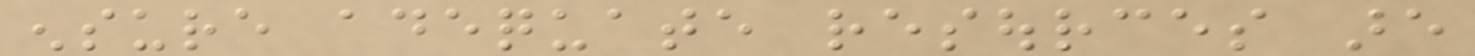ensure adequate resources are
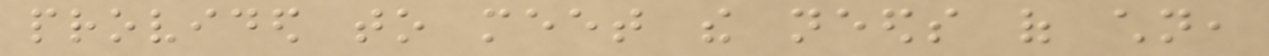provided to meet the needs of children,
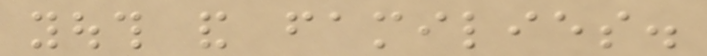youth and families.
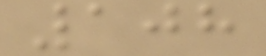108
